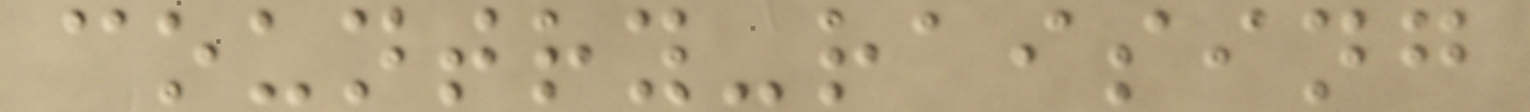country-raising
